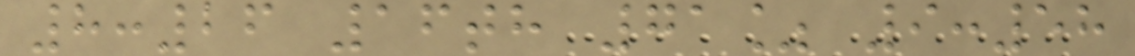8:26 16th 71% 9:58
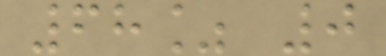68% 0
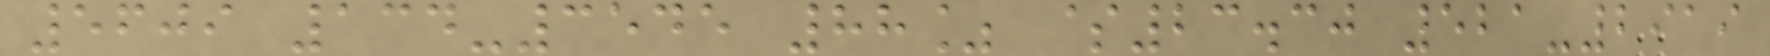5609 134-3545 88% $23.30 521-2919
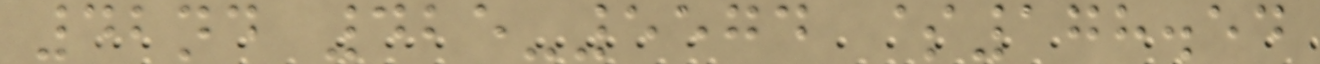42nd 425-5574 $178.54
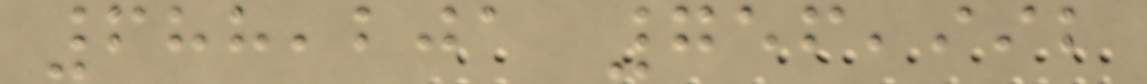688,201 756,992
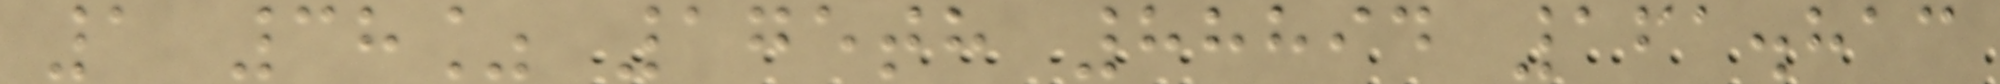1 38% 175th 88894 161.813
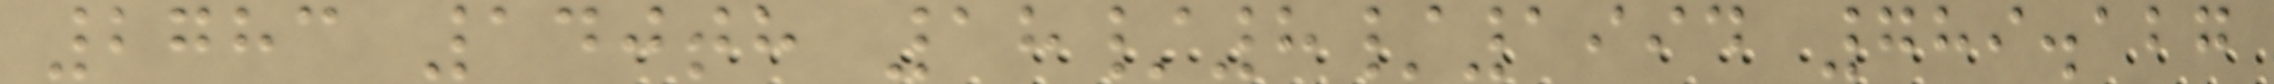2783 140th 18/8/1994 789.127
